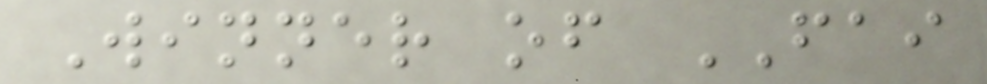Winner of FAI
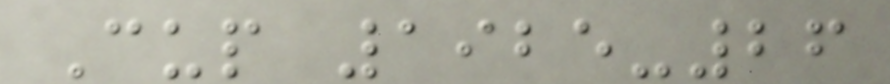Cup 1925-26
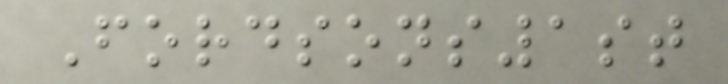Fordsons1st
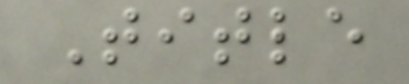Title
